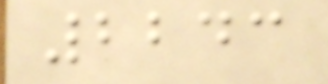2243
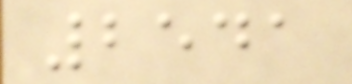2541
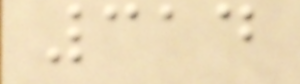314
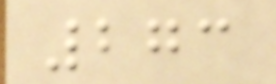273
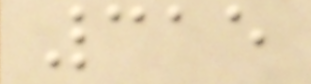315
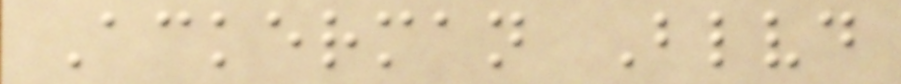Ackerman Blvd
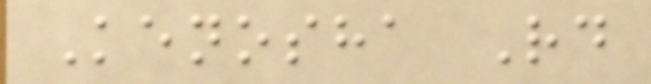Kenosha Rd
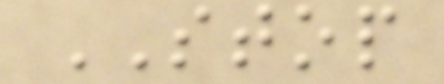STOP
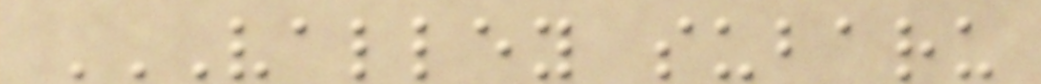VALLEY SUBARU
